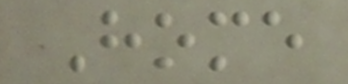Home
